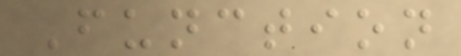Function
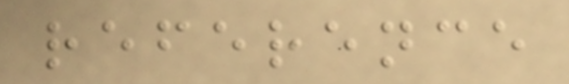reference
